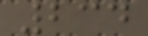234
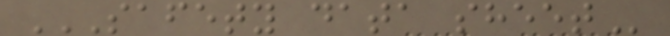SAFETY DATA SHEET
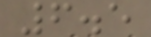6.5
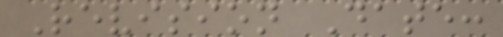Revision Date:
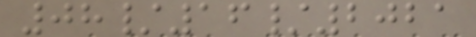08/16/2021
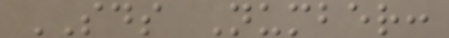SDS Number:
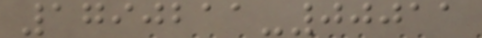1790211-00011
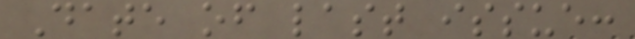Date of last issue:
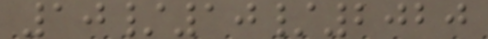10/10/2020
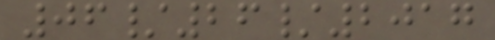06/26/2017
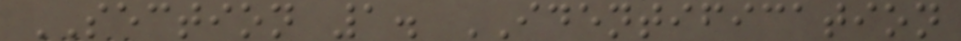SECTION 1. IDENTIFICATION
